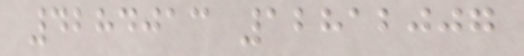4284013 12812007
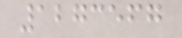1273567
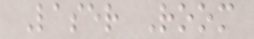Laser Room
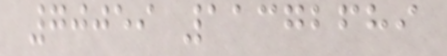70059 11372689
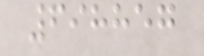698857
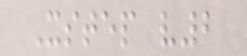Xstep v2
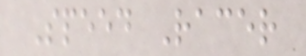Speed Racer
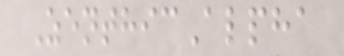ZenthicAlpha
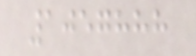1057888
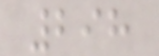298
